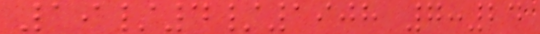19/4/1908 7:24
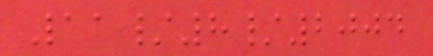11/8/2004
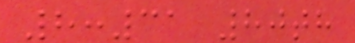8:31 80th
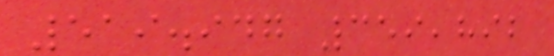519.947 359,892
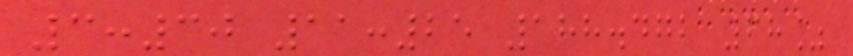3:30 11:25 188.472 68%
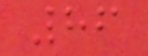86
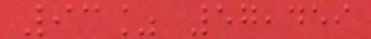93% 57,459
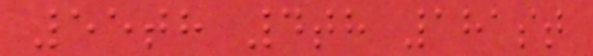55th 4th 181st
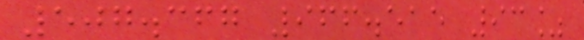507.367 966.515 93%
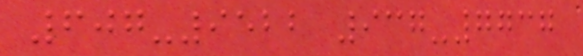607-9522 937-7737
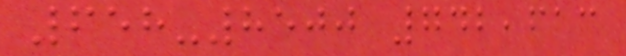658-8500 742,613
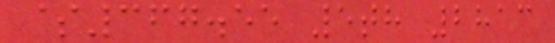$367.55 5th 2813
